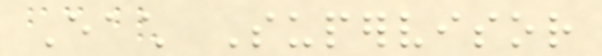Each Supervisor
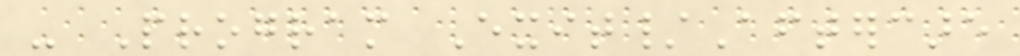- Program Exit/Aftercare
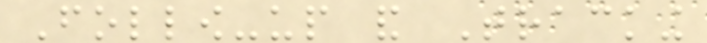Follow-up and Tracking
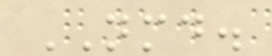NMD.
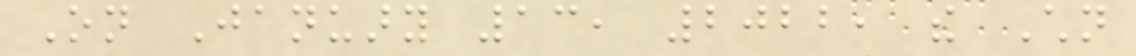On January 13, 2022, the Children
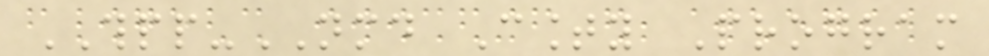THPP-NMD County Program
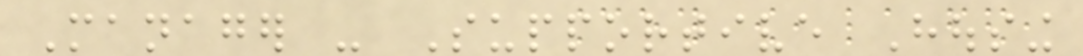Manager - Supportive Housing
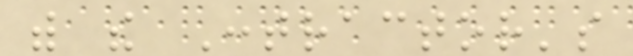with the Contractor's
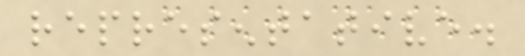representative.
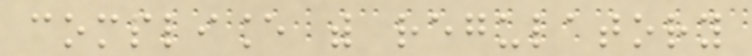compliance with regulatory
